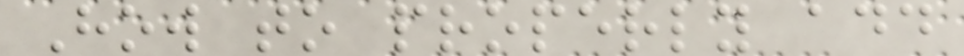How to properly add
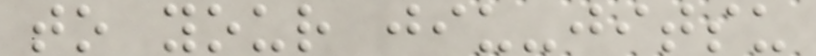to your jiu-jitsu
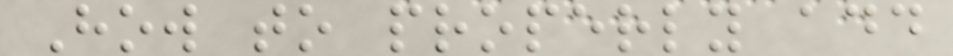How to properly add
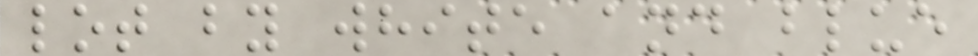lot by white and blue
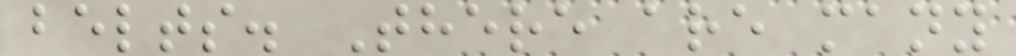belts. There are many
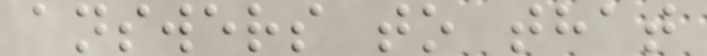answers to that
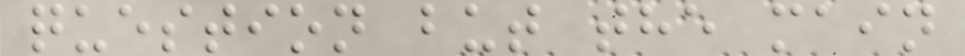question but the main
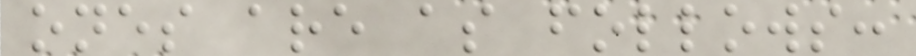ones are as follows:
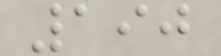190
